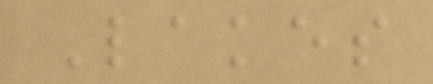Lakes
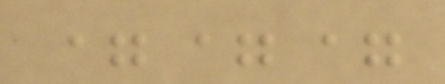===
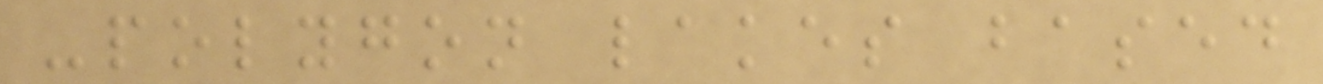-polygon lakes based
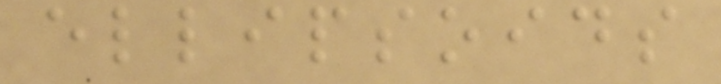ellipsoids
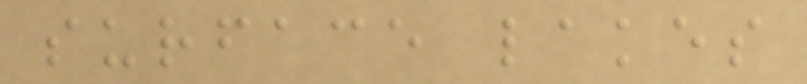surface lakes
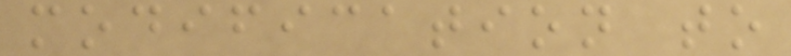modification to
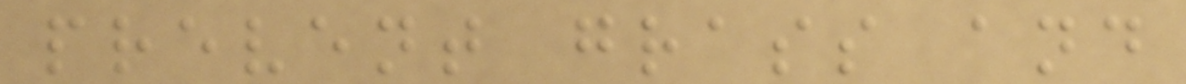prevent grass and
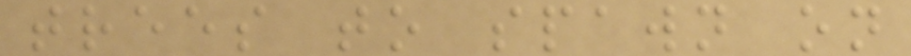trees to spawn on
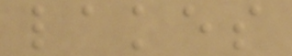lakes
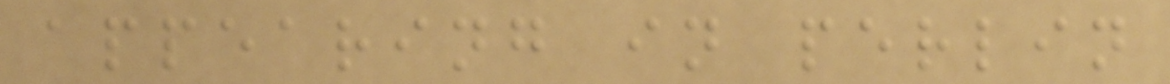appearing in perlin
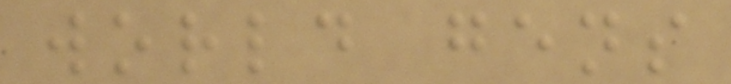world gens
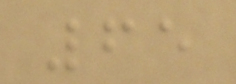65
